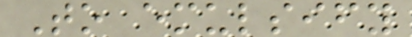To emulsify
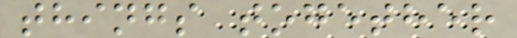things together
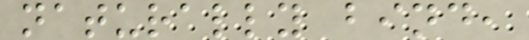naturally bind,
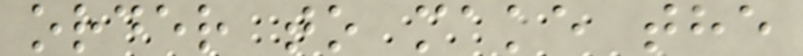order to make the
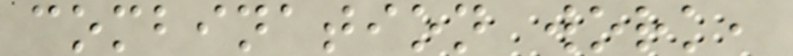combination work,
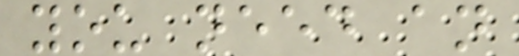you need an
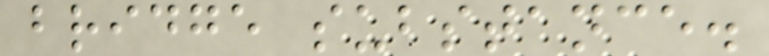bridge substance.
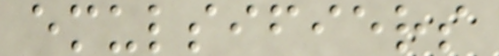emulsifiers
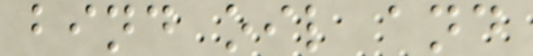bind oil and
